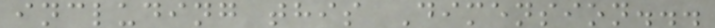including this Dimension...
